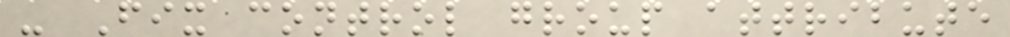- Fix control group attribute
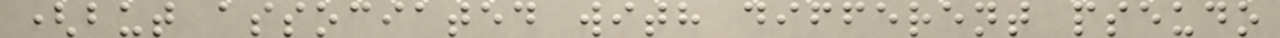(but associated with different pseudo
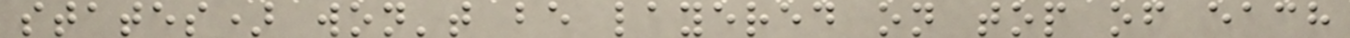states) won't be layered on top of each
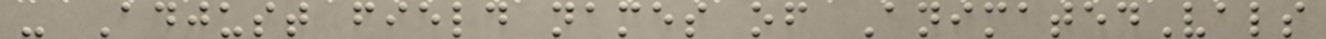- Adjust field names of AnimatedVals
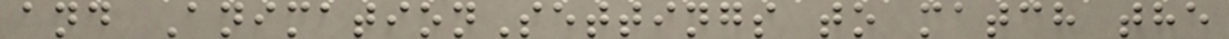and AnimationSettings to match the
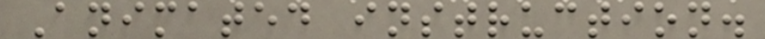Animated instruction.
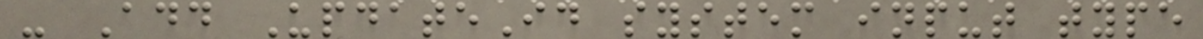- Add UpdateId system input type
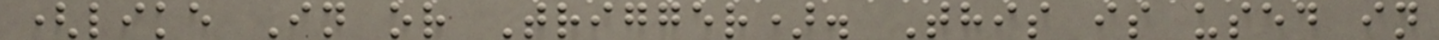(like In or Trigger). This is used in
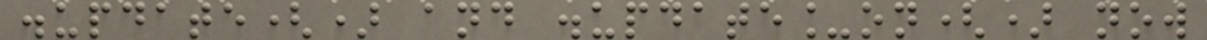.update() and .update_on() now
